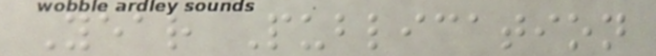Year Publication
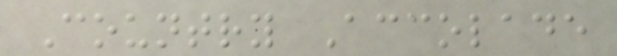Country Accolade
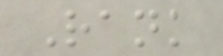Rank
